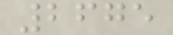2675
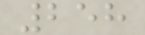258
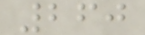260
